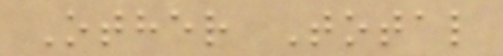Other Total
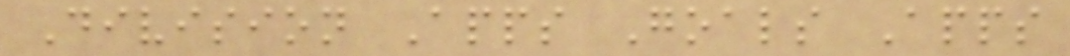Division Apps Goals Apps
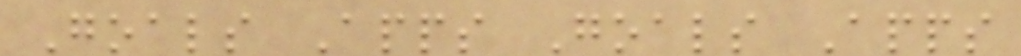Goals Apps Goals Apps
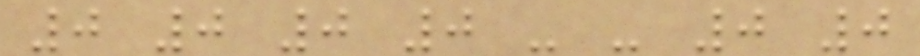0 0 0 0 - - 0 0
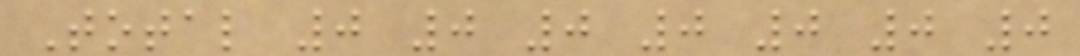Total 0 0 0 0 0 0 0
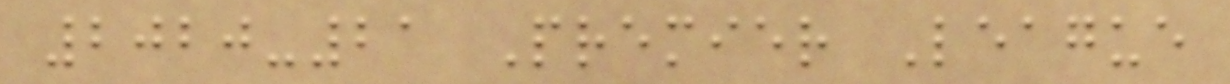2020-21 Premier League
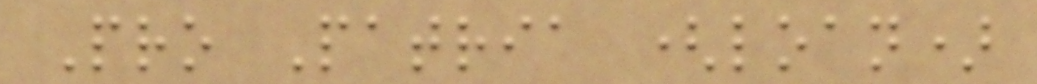Pro Patria (loan)
